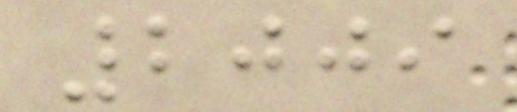2009
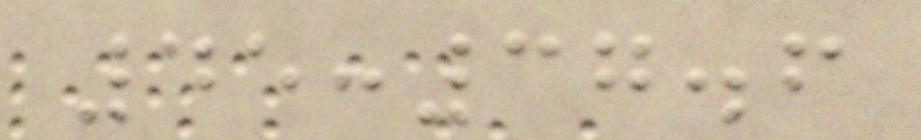45:37.6
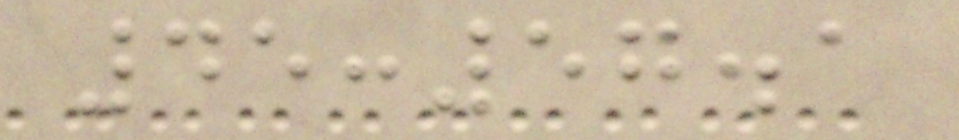45:57.1
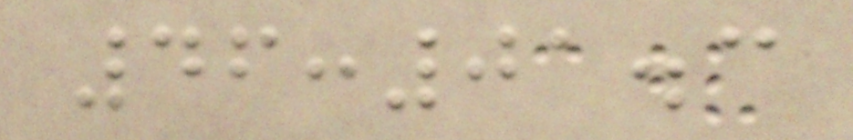46:01.3
